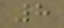8
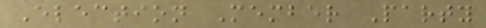Election Member Party
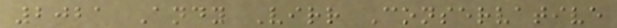2021 Andy Virr Conservative
